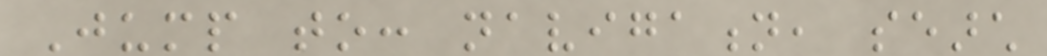Jump to: navigation, search
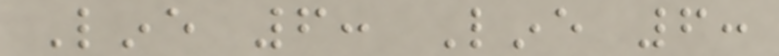Line 6: Line 6:
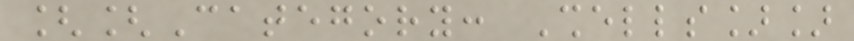[[Category: Shells]]
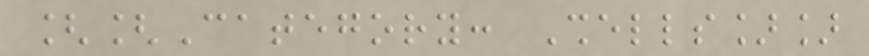[[Category: Shells]]
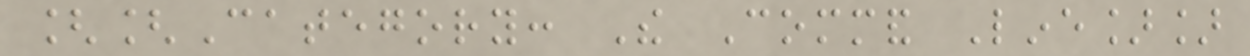[[Category: The Command Line]]
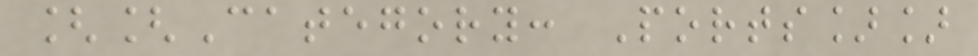[[Category: Ports]]
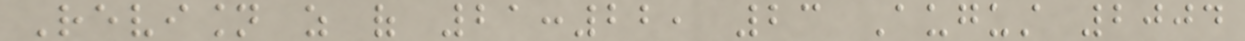Revision as of 21:22, 23 August 2004
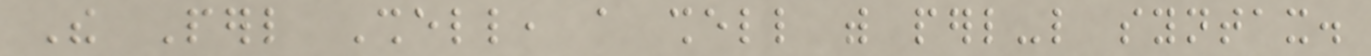The Perl Shell, a shell with perl-like syntax.
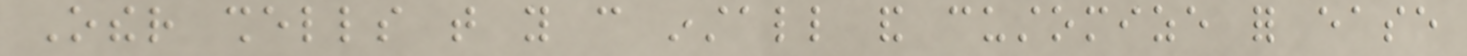Other shells that you can install and customize for ease
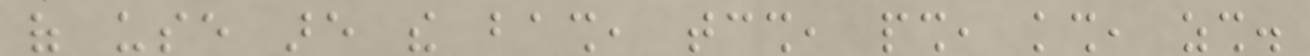of use are the bash, tcsh, psh, ksh, zsh.
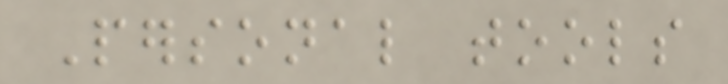Personal tools
